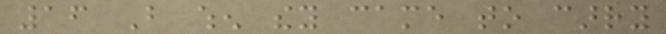16 But when they came to carry
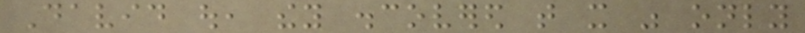David out, they discovered that it was only
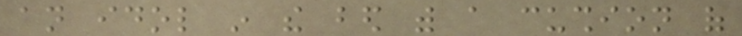an idol in the bed with a cushion of
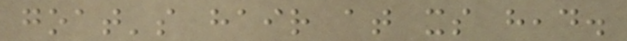goat's hair at its head.
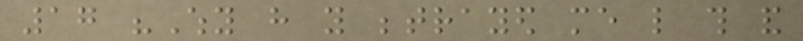17 "Why have you betrayed me like this and
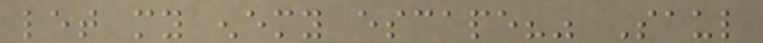let my enemy escape?" Saul
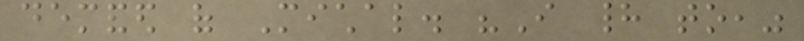demanded of Michal. "I had to,"
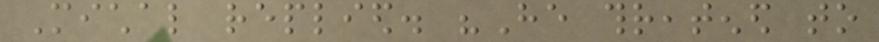Michal replied. "He threatened to
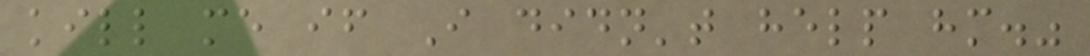kill me if I didn't help him."
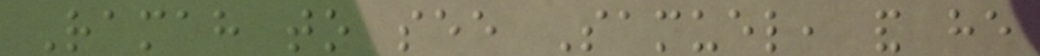Ramah to see Samuel, and he
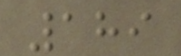189
